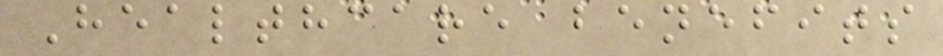Healthcare benefits
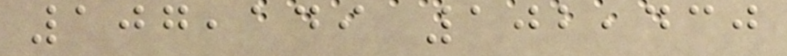107,149 102,430
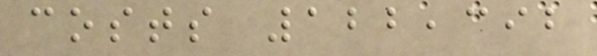costs 122,392
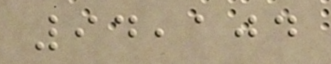94,104
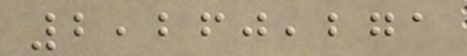2,260,271
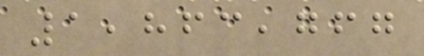1,863,767
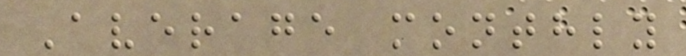Average monthly
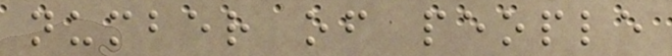number of people
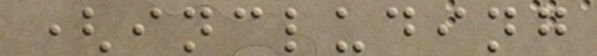(including
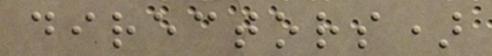directors)
